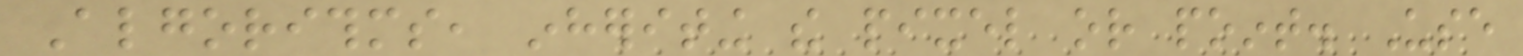Algorithms, inheriting the pixel or point. Use
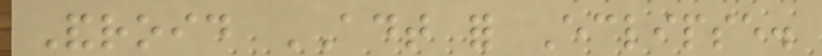Android ADT for Eclipse.
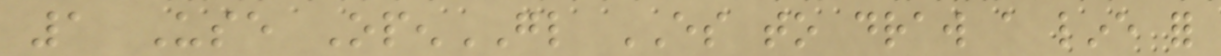1 Use OpenGL ES to draw a line for
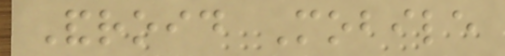Android Mobile
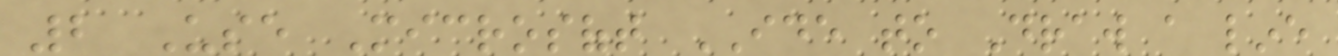2 Use Microsoft IDE to Draw a line
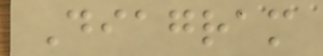Diagram
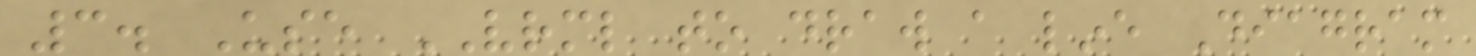3. Use VRML to draw a line Diagram
